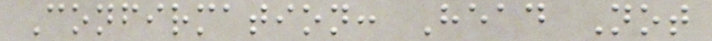Confirmation: Head Not
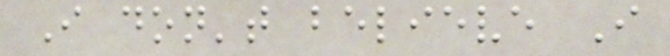I don't believe I
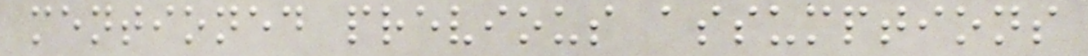mentioned previous assumptions
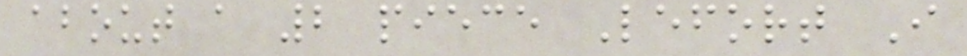about a 2 piece Lefort I
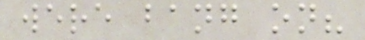were bang on?
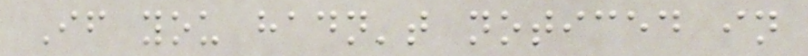If you hadn't noticed in
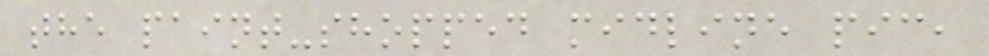the paint-shopped midline pic,
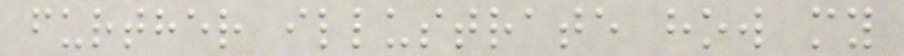further illustrate how my
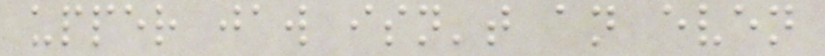upper jaw isn't an even
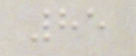85
